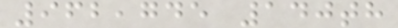962,745 140th
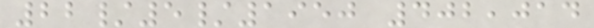22/5/1950 402,014
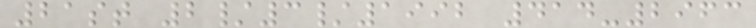21st 2/3/1992 414-2963
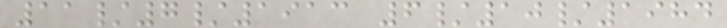11/7/1913 6/10/1984
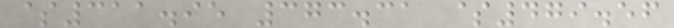$311.95 373.31 $479.56
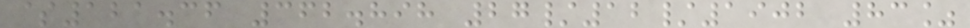$121.36 362.898 27/12/1902 83%
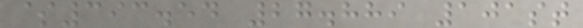$393.54 27.889 101st
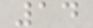14
